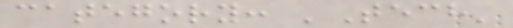category: 'Tech'
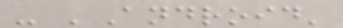- 'Android'
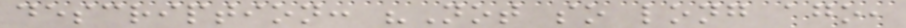description: "Not so long ago,
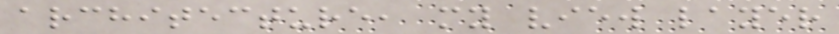architecture, my view layer
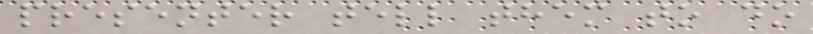presenter tell them to do
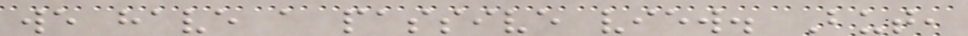we have a passive view. But,
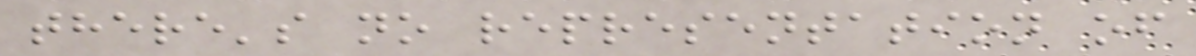there's no representation of
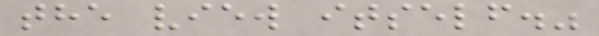the view itself."
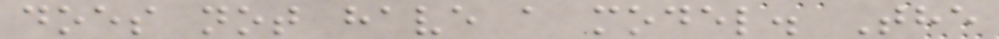does not have a model. The
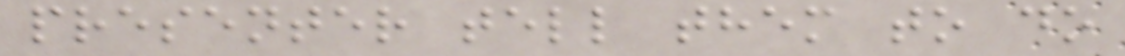presenter tell them to do
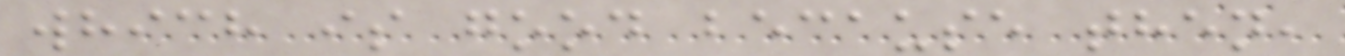which is good because then,
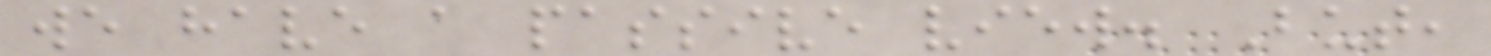we have a passive view. But,
